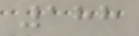188
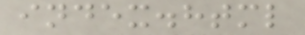index.html
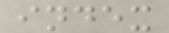index
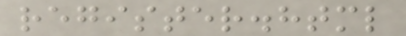register.html
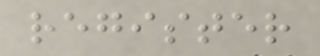register
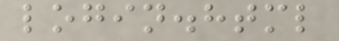login.html
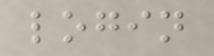login
